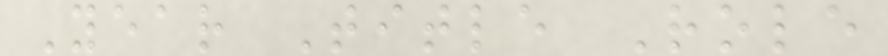Year Title Role
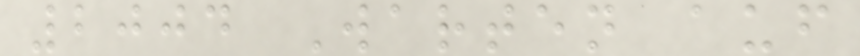2004 Warten auf
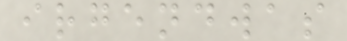irgendwas
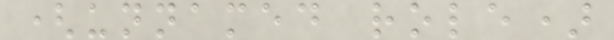(unnamed role)
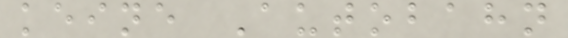keine Autobahn
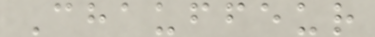Chauffeur
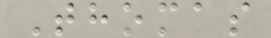Thomas
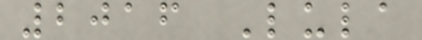2016 Lula
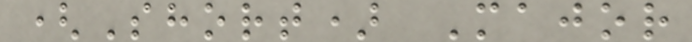(Short) Major
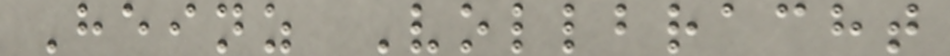Heinz Vollbracht
